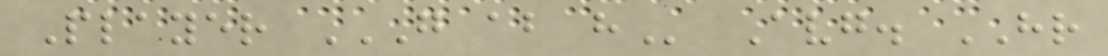Player G AB H Avg. HR
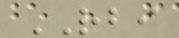RBI
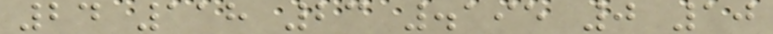24 118 23 .195 0 10
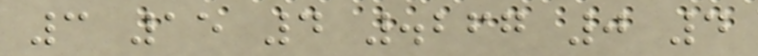3 15 4 .267 0 4
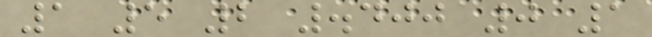1 5 2 .400 0 1
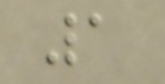1
